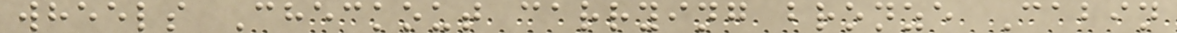wheels Checkout carrying bronze Cabin
